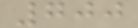700
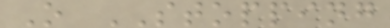O STOPPING
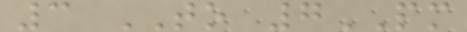3 TO 7PM
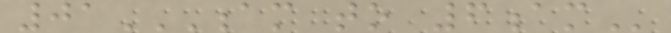01AM TO 6AM
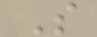S
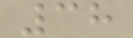38
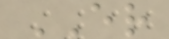ER
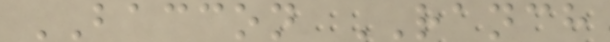BACCON RANCH
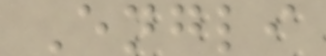Engli
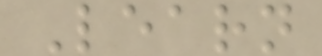Learn
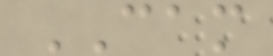CAM
